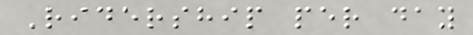Ridership per day
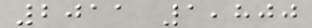2011 1,800
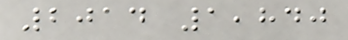2014 1,840
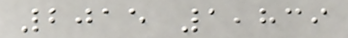2015 1,839
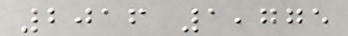2016 1,775
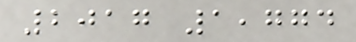2017 1,774
